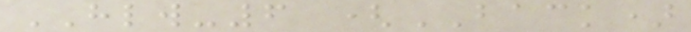HLW-6 (BACK)
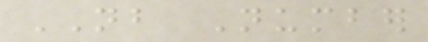NB Number
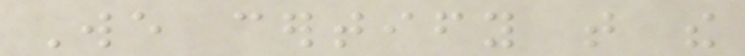We certify that the
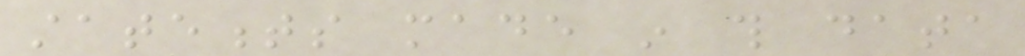statements made in this data
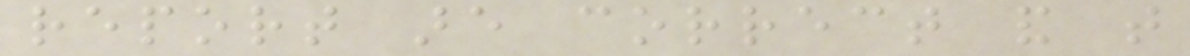report are correct and that
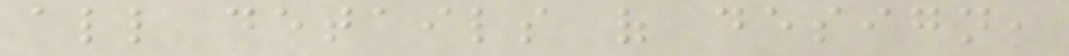all details of design,
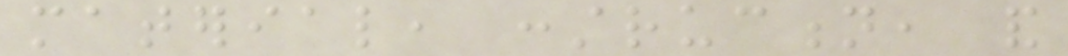material, construction, and
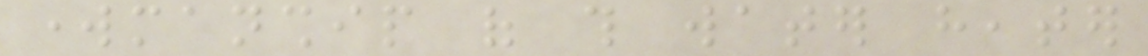workmanship of this water heater
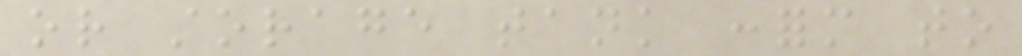or storage tank conform to
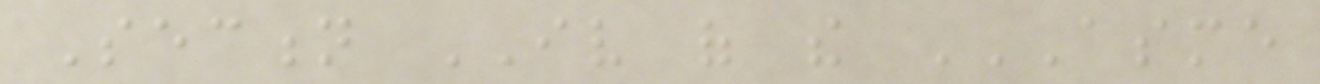Section IV of the ASME
